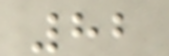82
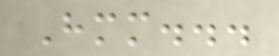Hmm...
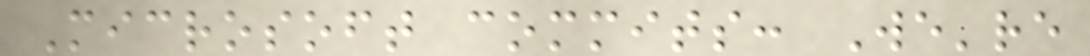Microsoft commits: We're
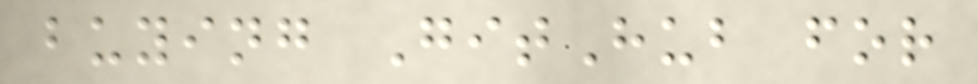buying GitHub for
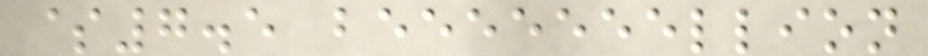$7.5 beeeeeeellion
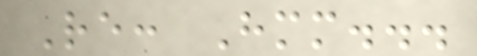Re: Hmm...
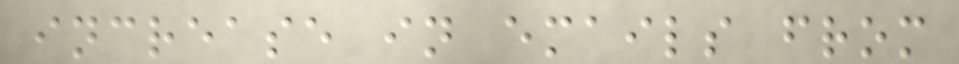increase in emails from
